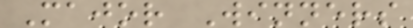Major Winners
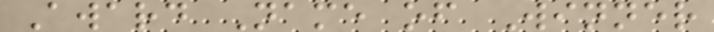Award Name of Winner
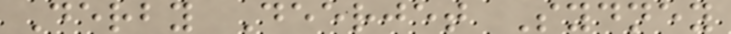Derby Deerjet Sydney
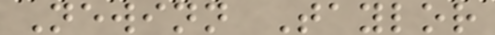Newinn Taylor
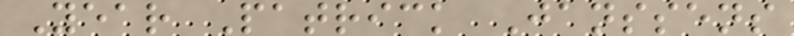Year Patrick Janssens
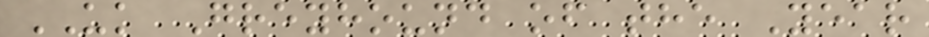UK Greyhound of the Year
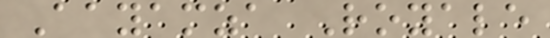Aayamza Royale
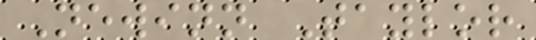Newinn Taylor
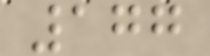177
